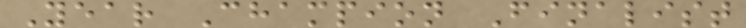Year Champion Finalist
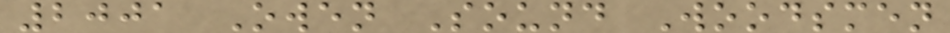2001 Owen Sound Woodsmen
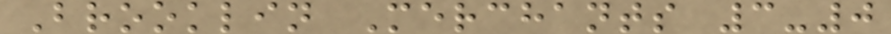Brooklin Merchants 3-0
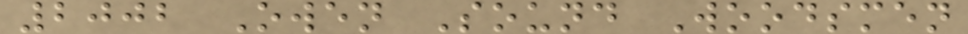2002 Owen Sound Woodsmen
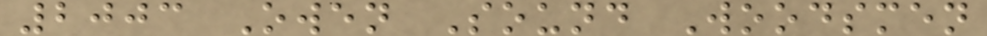2003 Owen Sound Woodsmen
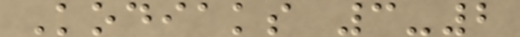Kodiaks 3-2
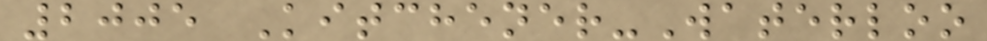2005 Kitchener-Waterloo
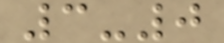3-0
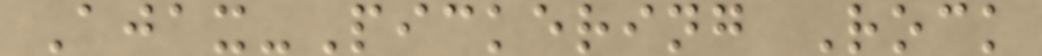Ajax-Pickering Rock
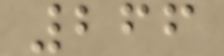266
